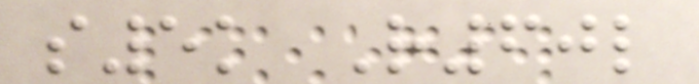s5k R60l
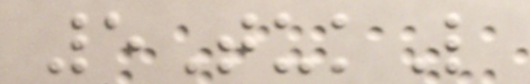5TukL
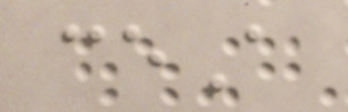ceA
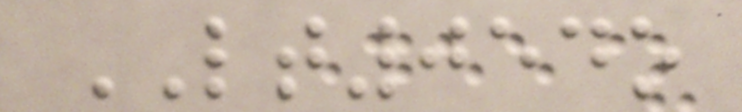LT054o
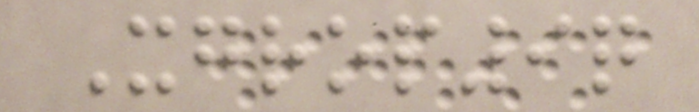Xgrop9q
